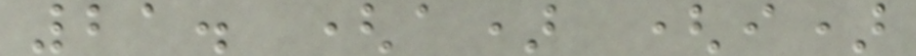21. (a) (i)
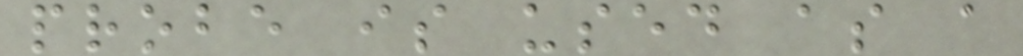probe is used as a
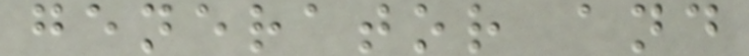generator and
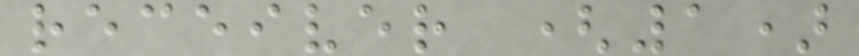receiver (1)
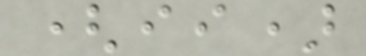(ii)
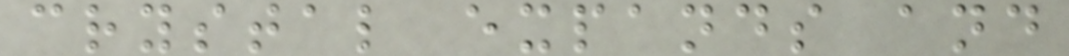crystal expands and
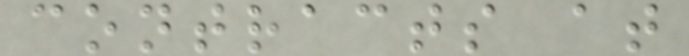contracts at
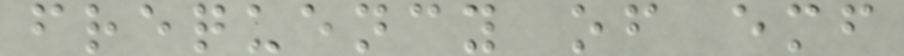frequency of emf
